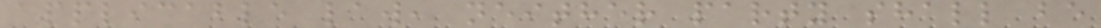applicable law, neither party shall be
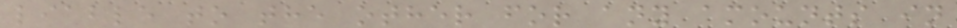liable to the other for any amounts in
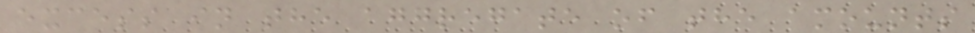excess in the aggregate of the amounts
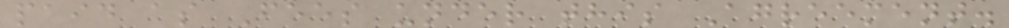paid as Fees under this Agreement.
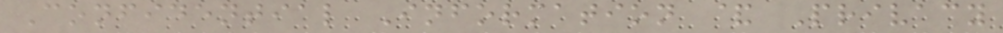Confidential Information & Privacy
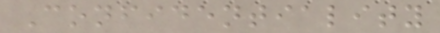Confidentiality
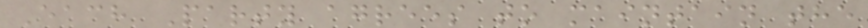Each Party agrees to maintain the
